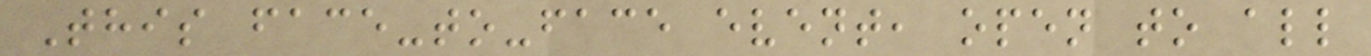This face-to-face event, open to all
